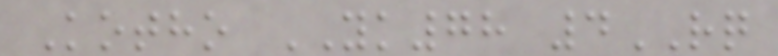Kotho YK78 4RQ
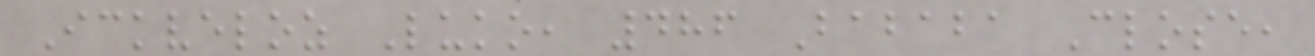Ickveloz Luko, 486 Bababa Close,
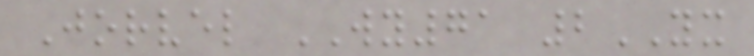Jorvel WY71 2YX
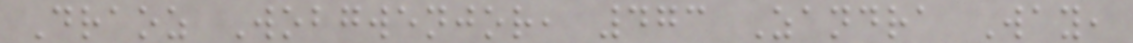Draoz Wobgwenjor, 473 Zandra Way,
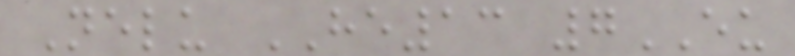Nelu HE13 7EU
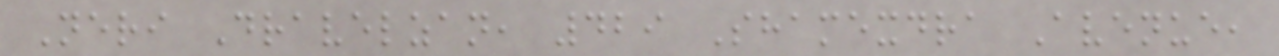Neri Dravelzan, 429 Shamexdra Avenue,
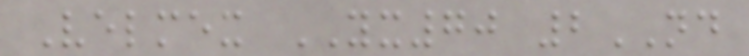Velmex YX70 2ND
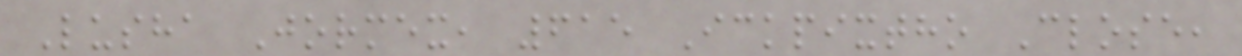Lusha Jormex, 615 Ickpixtho Close,
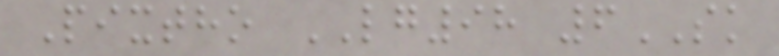Pixtho LG98 6SK
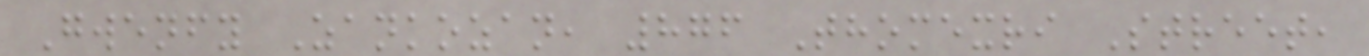Gwenfy Zankozan, 876 Thomexri Street,
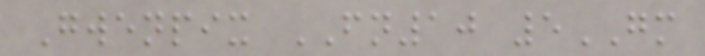Gwenpix FN10 5GM
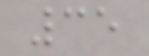35
